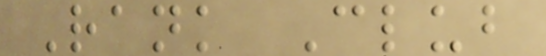Rank Club
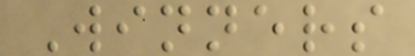Winners
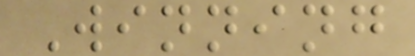Winning
